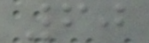60
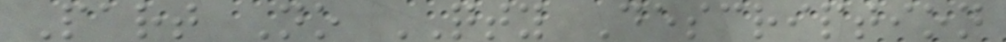Part No QTY Description
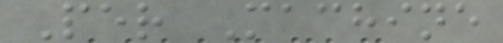Per Machine
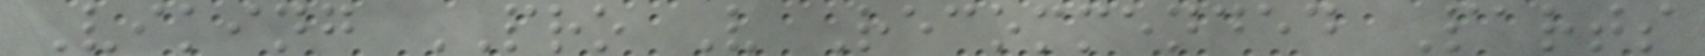Viking PRO V Recommended Parts
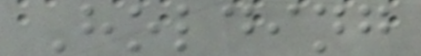Holding
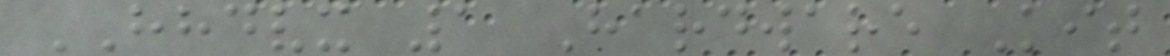HHDVX 1 Hardware Kit
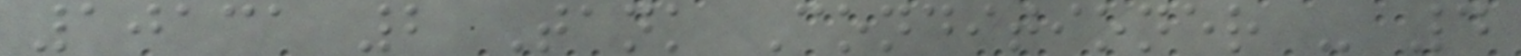10131 2 Tank Conditioner - 4
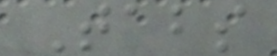Tabs
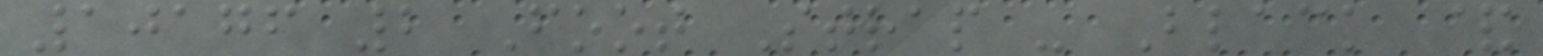10176 2 Foot Strap - Black &
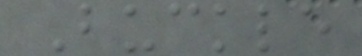Buckle
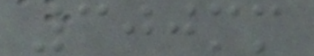300mm
